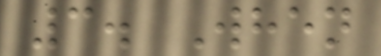3. When
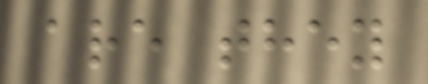are they
